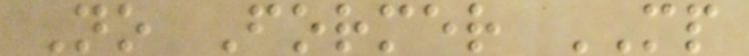No Former MP
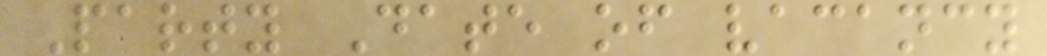Party Date of vacancy
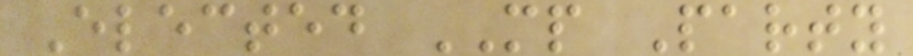Elected MP Party
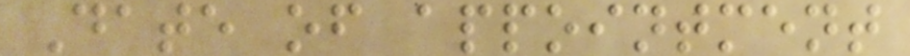Date of appointment
